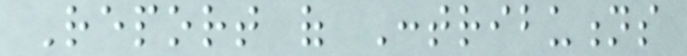Report of Contributions
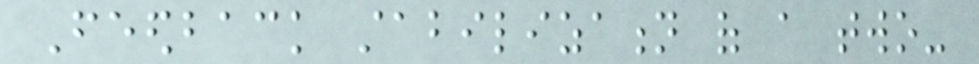Feedback stabilization of a two-
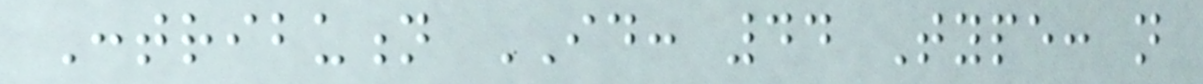Contribution ID: 44 Type: not
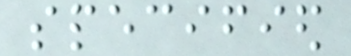specified
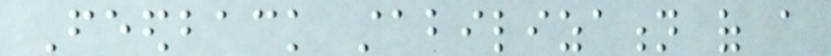Feedback stabilization of a
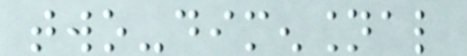two-dimensional
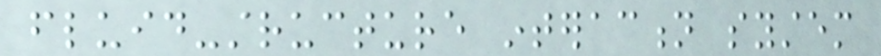fluid-structure interaction system
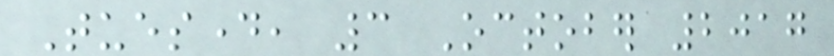Tuesday, 3 October 2017
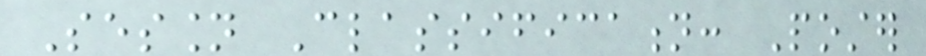Session Classification: Poster
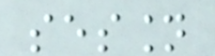session
